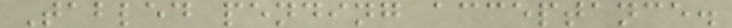Tabled pending acceptance.
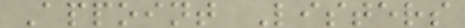Appoint Listers
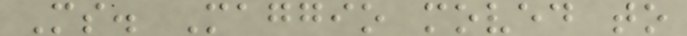Ms. Maggio moved to
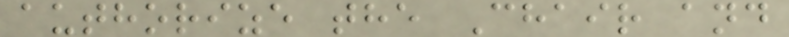authorize the Chair and
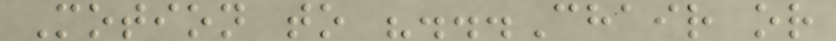Motion to "...Chair or
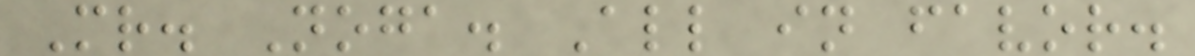Mr. Noga. All in favor.
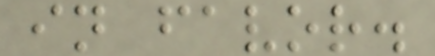in favor.
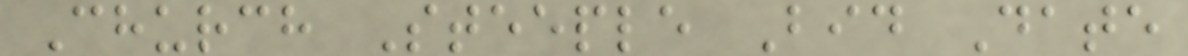Church Steeple Bid Date
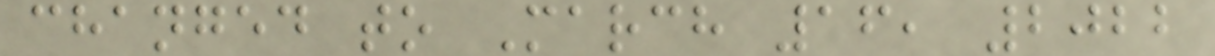changed to March 16, 2022
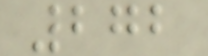272
